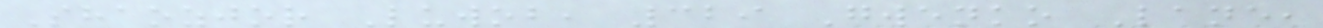Shaozjor Luwob, 329 Gwenko Lane,
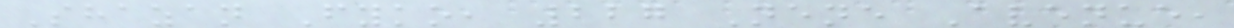Shazan Fyko, 227 Nene Avenue,
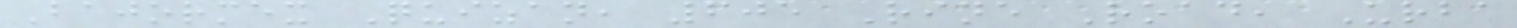Bajormex Quizan, 605 Rine Road, Urba
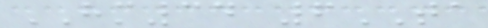HM34 6TA
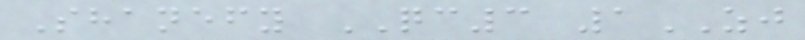Shanefy QC3 1ZJ
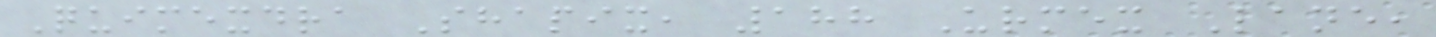Quimexdra Shapix, 188 Urmex Lane,
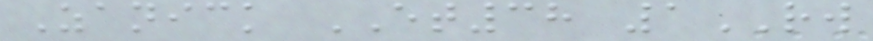Zanick ET38 1RW
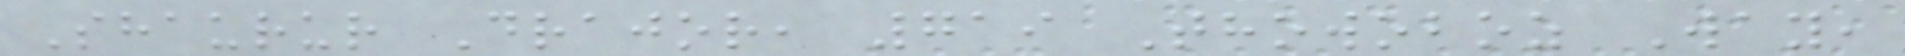Shaurur Drajor, 719 Thowoboz Way,
